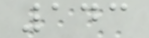143
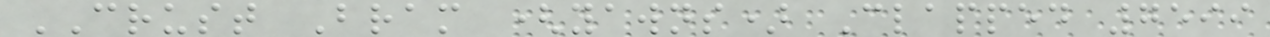CRUST Bram (yawns) Clapped 7599
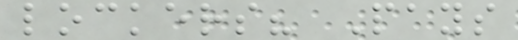lockers? Pays
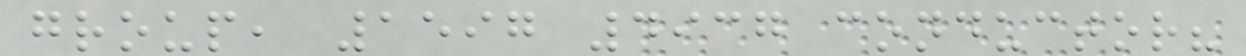group, 1597 4937 conductor?
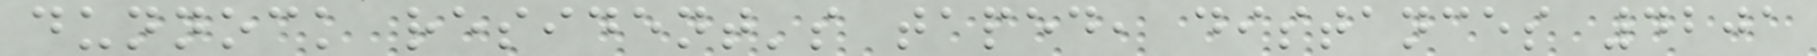dunnock resident's taped, distances 4201
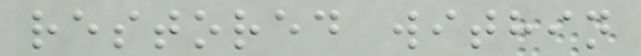restored within
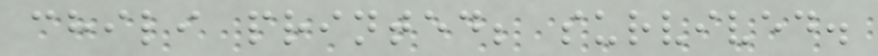chili printed; survived.
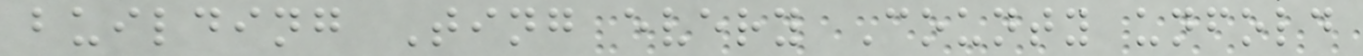building Ting every County unfold
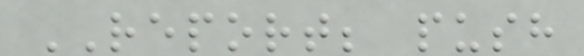REPORT; push
